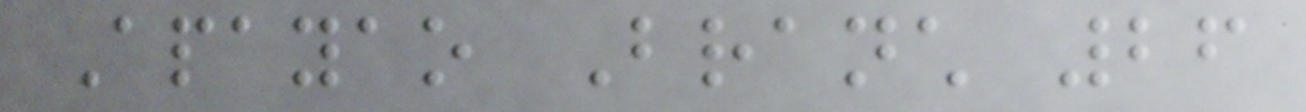Apayao Branch 26
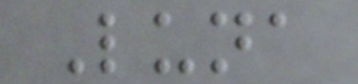Luna
